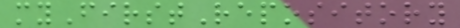myFirstRepository
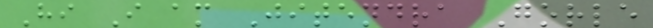Hi I am Jitendra Gorle
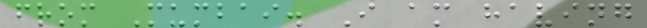from Mumbai. I am having
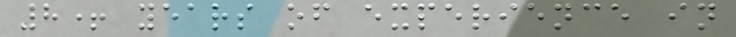8+ years of experience in
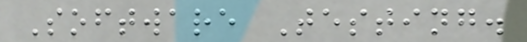Software Testing.
